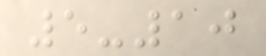5-10
